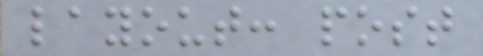layout: post
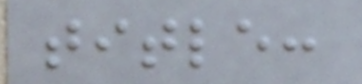title:
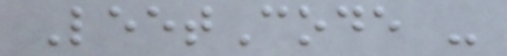LeetCode -
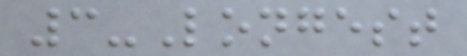3-Longest
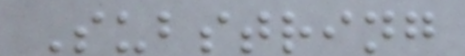Substring
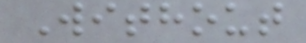Without
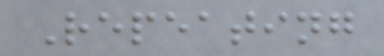Repeating
